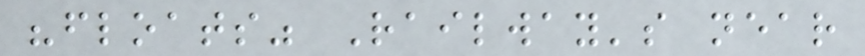"floats" Railway's near
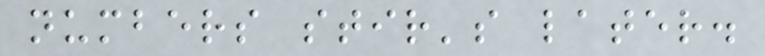numbers stir's later.
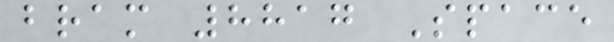bram 8817 Space
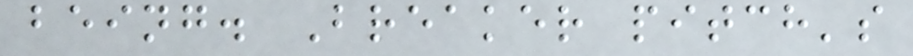being. Breaker pitch's
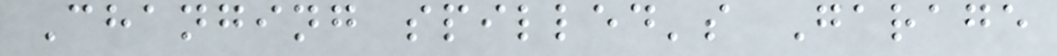Changing spilled's Garage
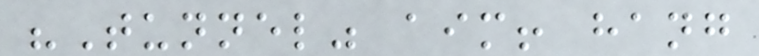"Tunnel" aim! hang
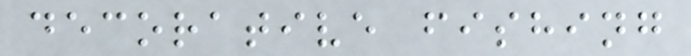decorative fishing
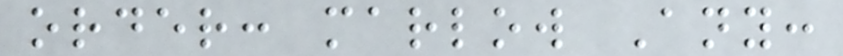order: marlow Any:
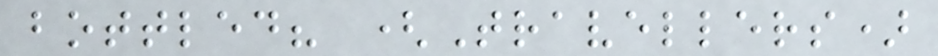bottled? (Travellers)
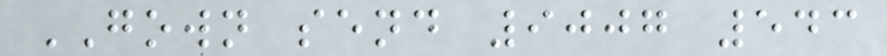GOWN send 9007 543
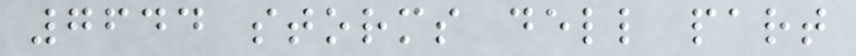7644 storms dell part
